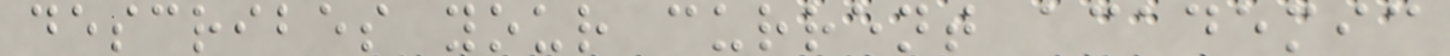describes your current academic
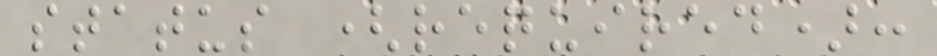status (required):
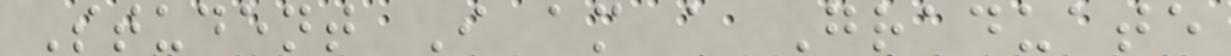Student I am a Graduate
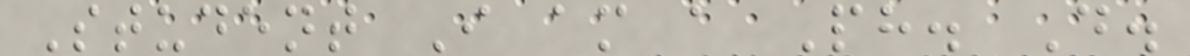Student I am a Ph. D.
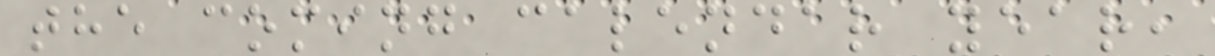the coming calendar year,
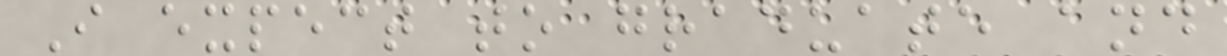I expect to graduate and
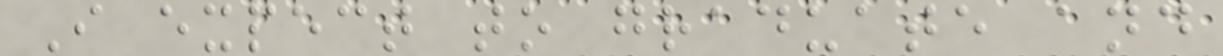I expect to graduate and
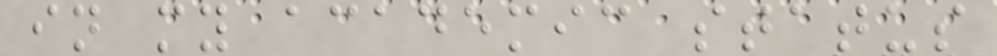in my academic status
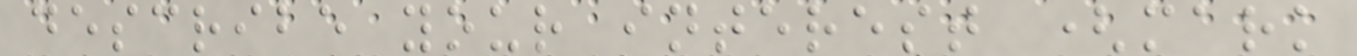describe your interest (mark
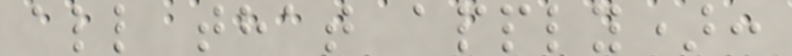all that apply):
